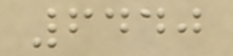6440
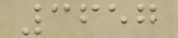3657
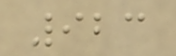923
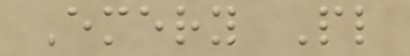Emery Pl
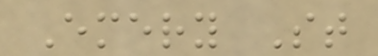Emery St
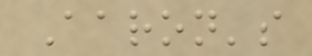Aaron's
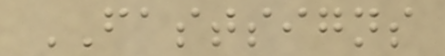FASTSIGNS
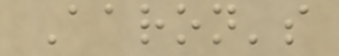Aaron's
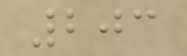203
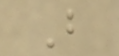B
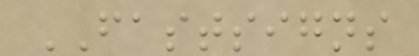FASTSIGNS
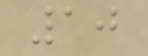10
